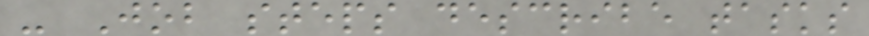- Job steps describe tasks
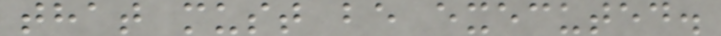that must be executed.
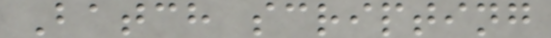Batch scripting
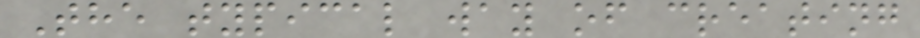The typical way of creating
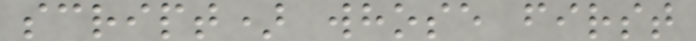script) whose first
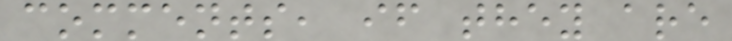comments, if they are
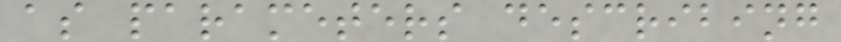as parameters describing
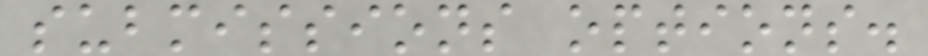submissions options.
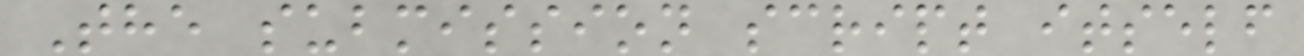The submission script itself
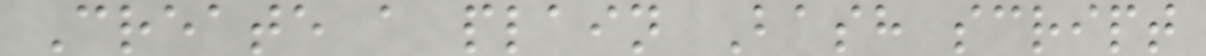Create a plain Bash script
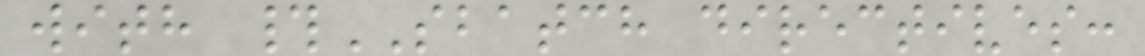with #SBATCH directives:
